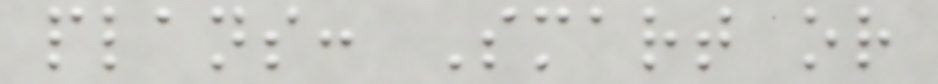plans: Smart or
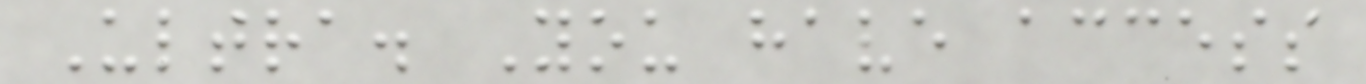Ultra. You have access
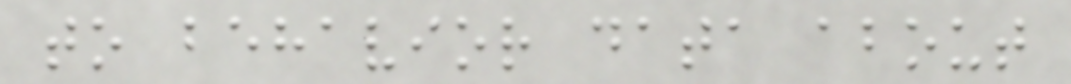to behavior data about
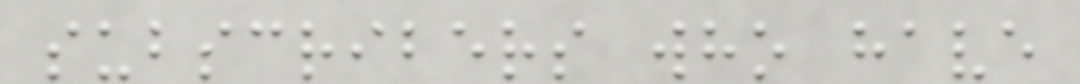subscribers who have
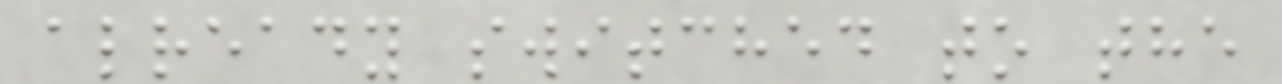already switched to the
